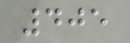405
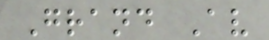Grand Av
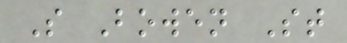S Bowen St
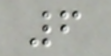6
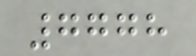7778
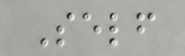Self
